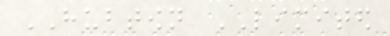HUBTOWN LIMITED
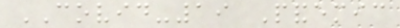COVID-19 Pandemic
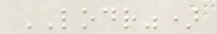LODR")
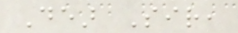Dear Sir,
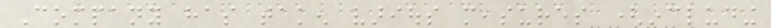Company has taken various measures (including
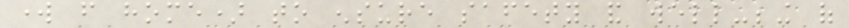work from home) to ensure safety and well-being of
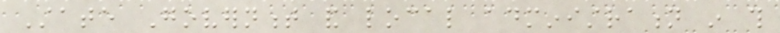State Government and local administration in this
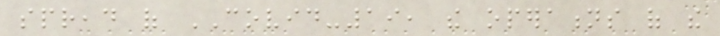spread of COVID-19, the operations of the
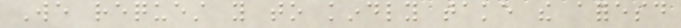We request you to kindly take the aforesaid
